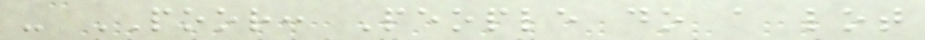- POOR: People do a lot
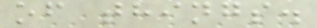of things.
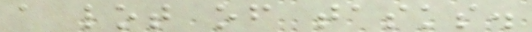a lot of tasks.
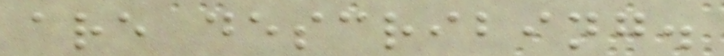are describing.
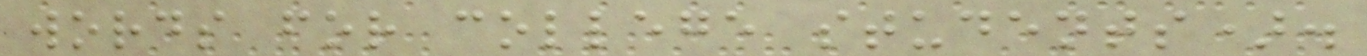words for college students).
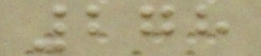278
